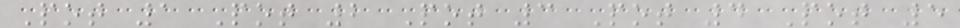Pot 1 Pot 2 Pot 3 Pot 4 Pot 5
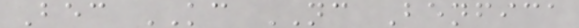Bec KC NC Benfica
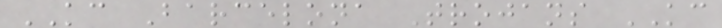KC Barcelona Trojans KC
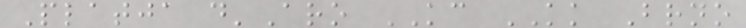Platja d'Aro KC KK Brno
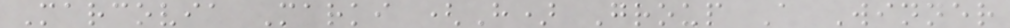Marcovia Marki (H) Group A Winner
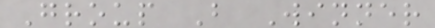Group B Winner
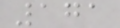171
